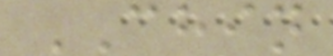CHIN
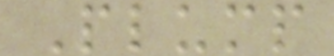Plump
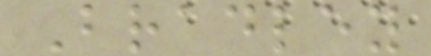Bradley
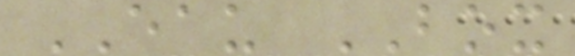EAU BOX
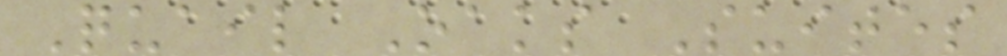Quail Oaks Suites
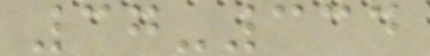37-334
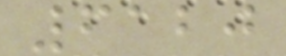6120
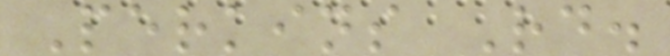Perkins Rd.
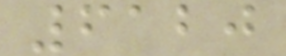6120
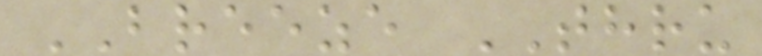BREEZE THRU
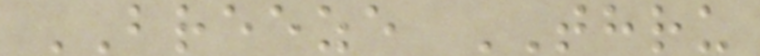BREEZE THRU
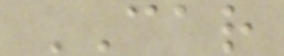CAR
